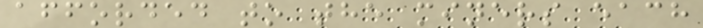afforded to the miners each
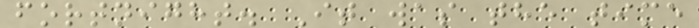fortnight. It was the time
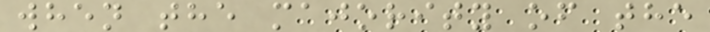when the majority of the
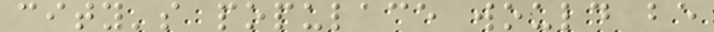city's populace would be
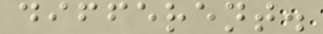different.
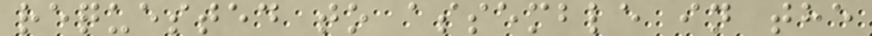requested to assemble in the
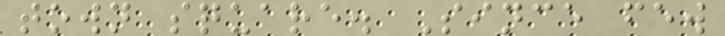town square. Since few
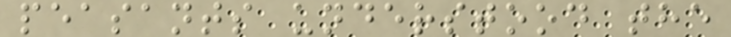peasants understood the
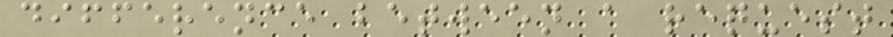difference between a request
